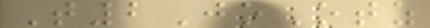T2JoOtz
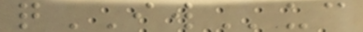qIWuc
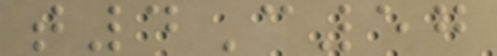t4C57
